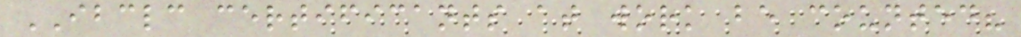IBCLC certificants at work be counted?
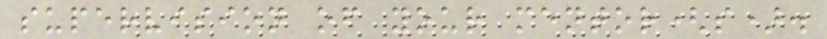supervision of your mentor(s).
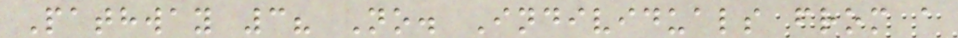Pathway 3? No. Individuals from a
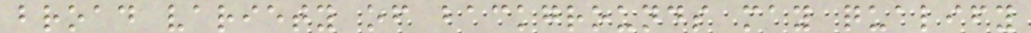broad variety of backgrounds may qualify
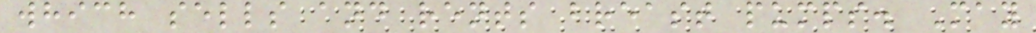which sells and rents breast pumps. May
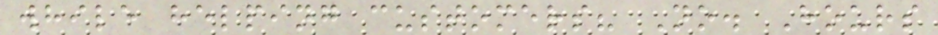while helping customers? No. Hours
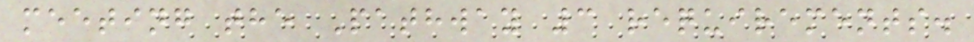meeting the Pathway 3 requirements.
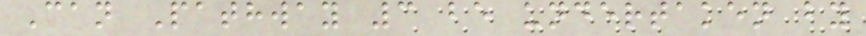Can Pathway 3 be undertaken by
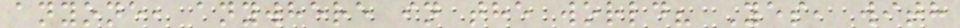anyone, anywhere in the world? Yes, with
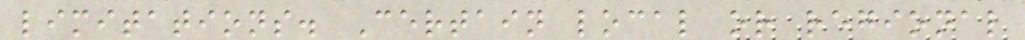limitations. Certain local or regional
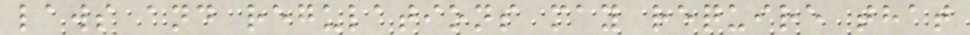laws and regulations may require that
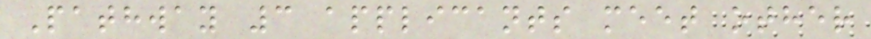Pathway 3 applicants meet other
